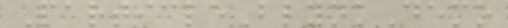ParticleBlynkDemo
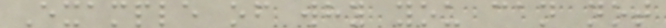Example of why you can not
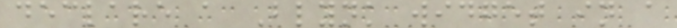declare a Blynk widget in a
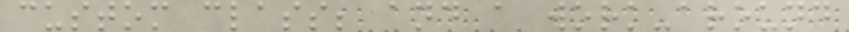custom class; and a work-around
